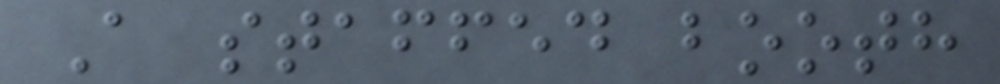A staffed booth
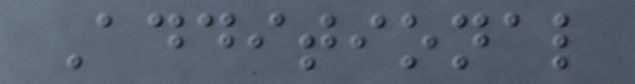Additional
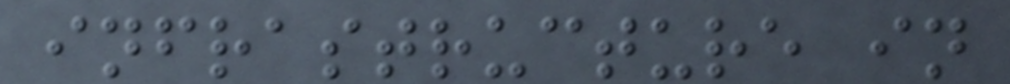infrastructure in
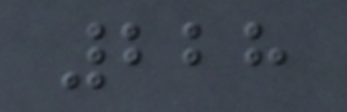228
